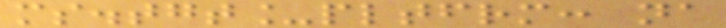ms.tgt_pltfrm: na
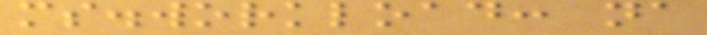ms.workload: na
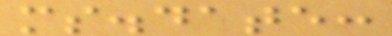ms.date:
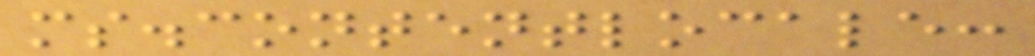ms.contentlocale:
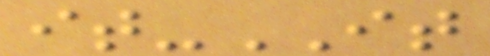it-IT
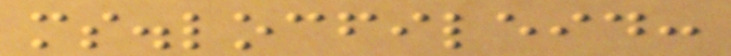ms.locfileid:
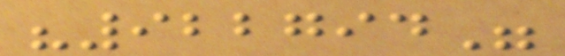"922794"
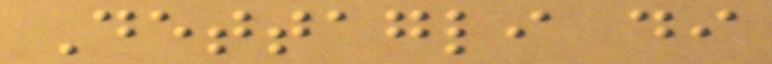Dettagli di
